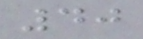40
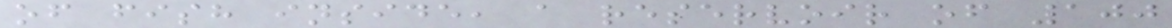of fish inside, a reservoir of 100
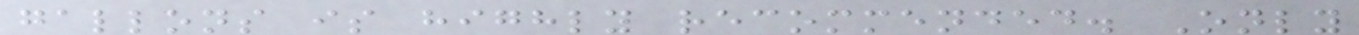gallons is highly recommended. Only
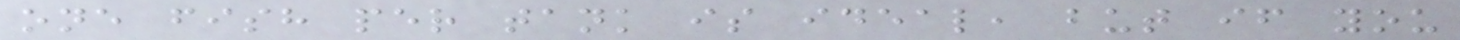one fish per tank is ideal, but if you
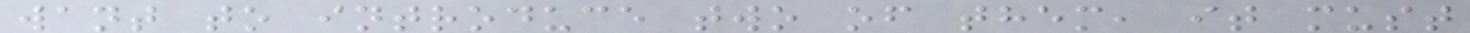want to introduce two of them, it must
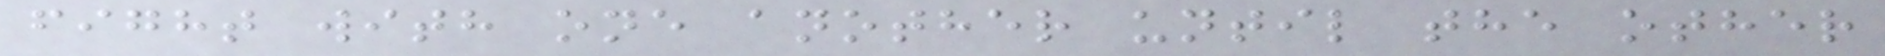fight with one another until the other
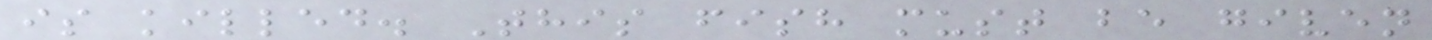is killed. This fish must be given
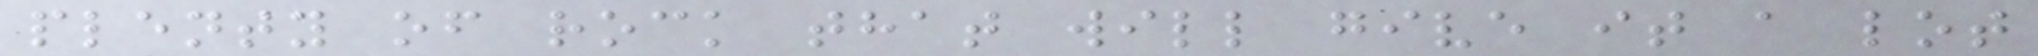plenty of rock that will give it a lot
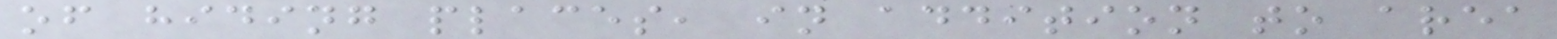of hiding places, in addition to area
